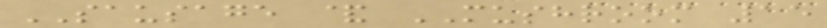SAUSAGE & MUSHROOM 15
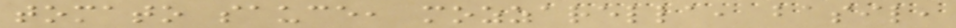tomato sauce, mozzarella, basil,
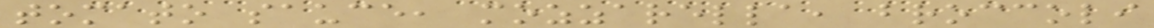tomato sauce, mozzarella, broccoli
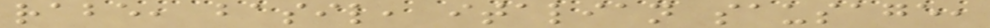rabe, basil, italian sausage,
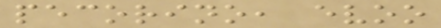pecorino, evoo
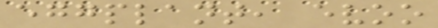eggplant, evoo
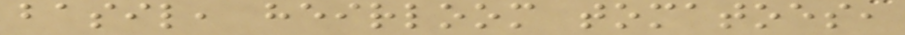basil, heirloom tomatoes,
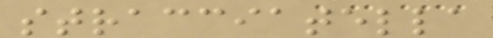stracciatella
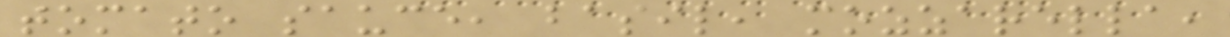tomato sauce, basil, mozzarella,
